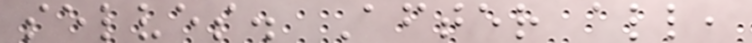selves. After all,
